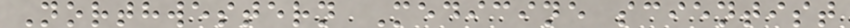Northwestern Medicine scientist
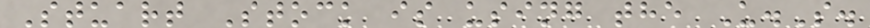Stuart Stock is using the U.S.
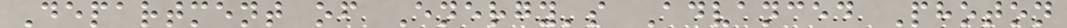Department of Energy's Advanced Photon
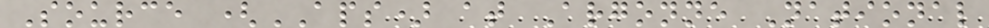Source (APS) at Argonne National
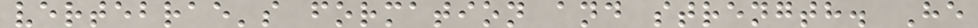vertebrae's formation and strength. He
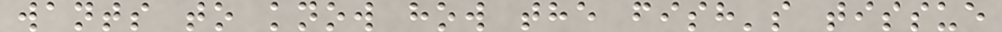wants to know how the fish's tissue
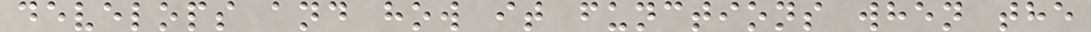develops and how it functions when the
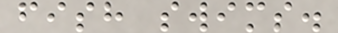fish swims.
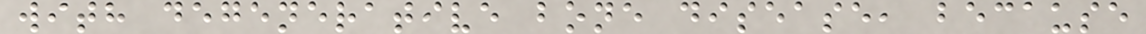with degenerative bone disease, because
